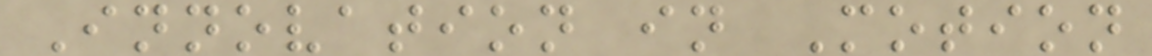Innovation in Motion
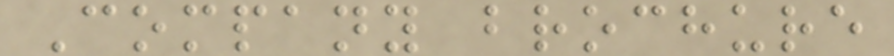Company brochure
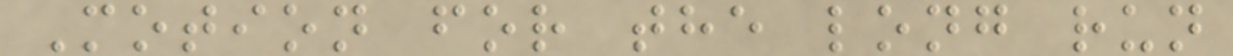Motion for the long run
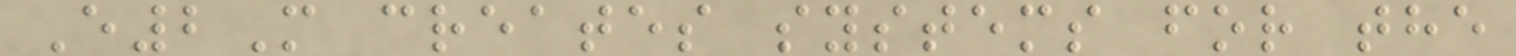E2M creates systems for the
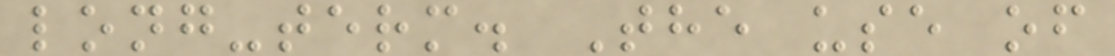long-term. The use of
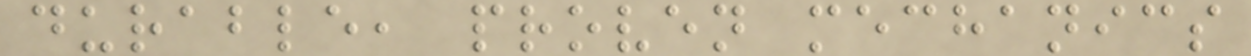durable, proven mechanics
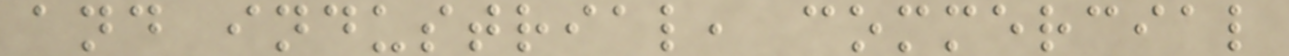and industrial, commercial
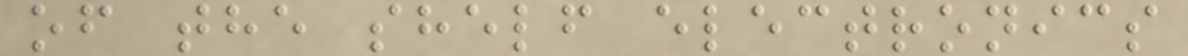of the shelf electronics
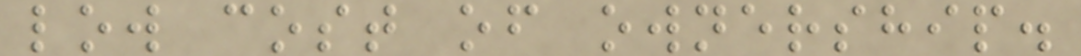low cost of ownership.
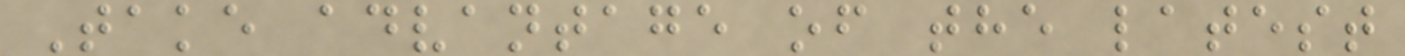Take advantage of the latest
